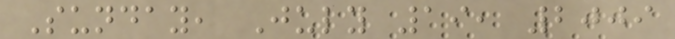Sunday, July 19, 2009
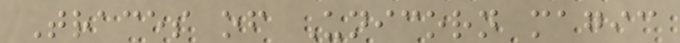Traces of Unicorn magic
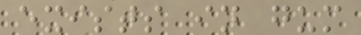exists in gum
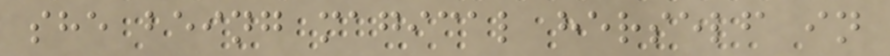she being magical herself in
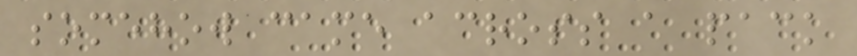somehow came across a pack
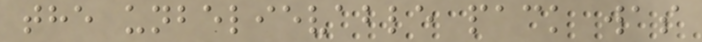the unbelievable pack was
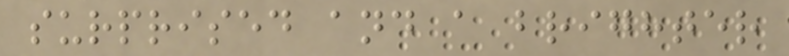surprised and a brighter
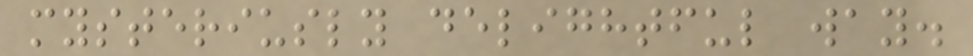mysteriusly delightful way.
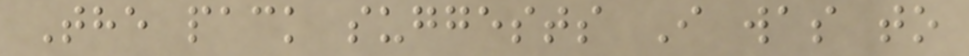The pack suggests I was to
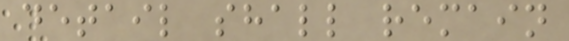detail shall remain
